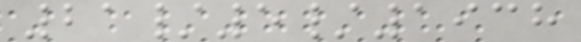21/5/1938
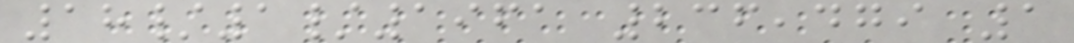18/1/1961 236,479 1
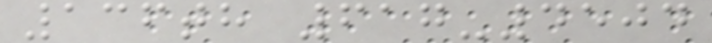136th 617-4504
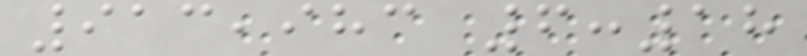913,983 6:18
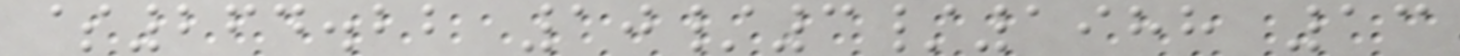$264.22 10/3/1988 13
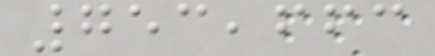753,663
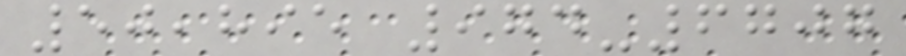50,895 974-6707
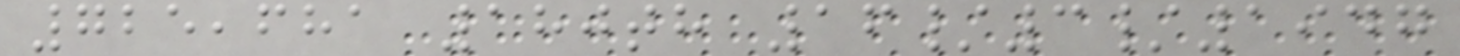725,681 180th 16/3/1947
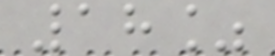18%
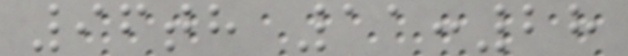96th 11:28
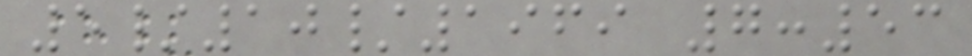5/10/1969 7:53
